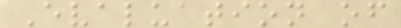Evaluation of
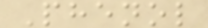Phenol
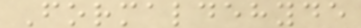Formaldehyde
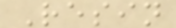Resin
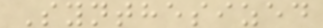Synthesized
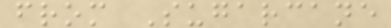from Sugarcane
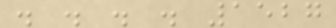. . . . 1527
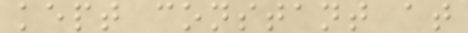kept constant at
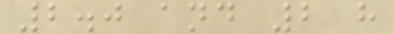2.0 and 2 h
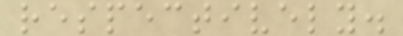respectively.
